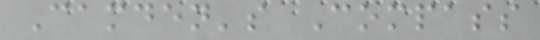Camden's Compass
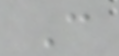C
